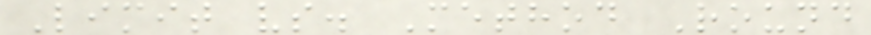Limit vs. Method Round
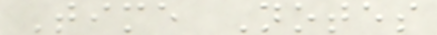Time Notes
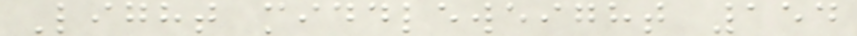Light middleweight 154
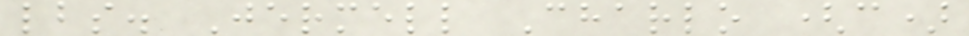lbs. Jermell Charlo (c)
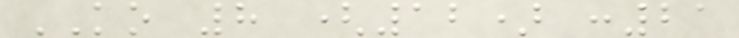KO 8 (12) :21
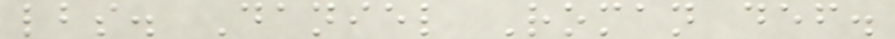lbs. Daniel Roman def.
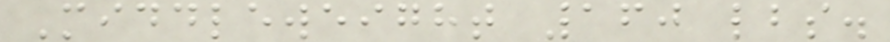Middleweight 160 lbs.
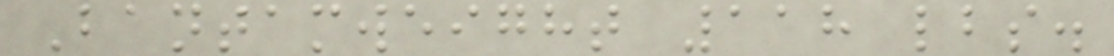Bantamweight 118 lbs.
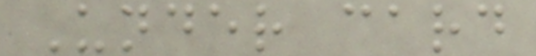Under card
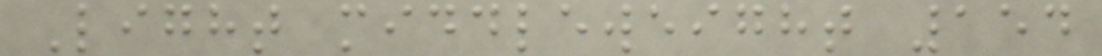Light middleweight 154
